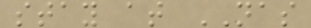stay at NAS
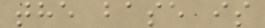the base is
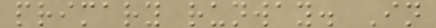primary runway. In
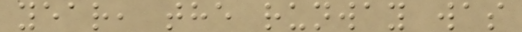year, the runway was
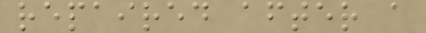repaired after a
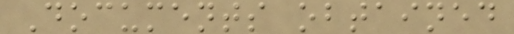Documents obtained
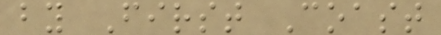by First Coast
